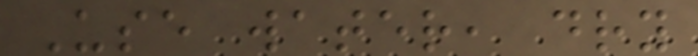Use water, dry
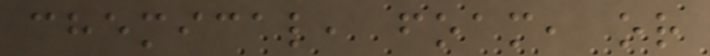chemical, foam, or
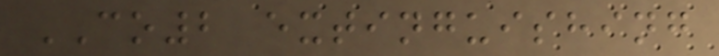CO2 extinguishing
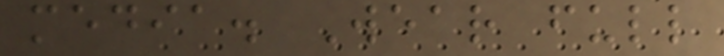media. Wear full
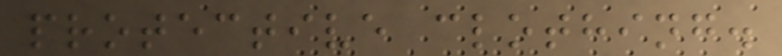protective clothing.
